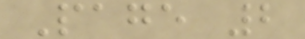Page 2
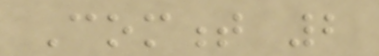Comment 2
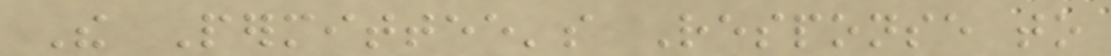The Permittee's Response to
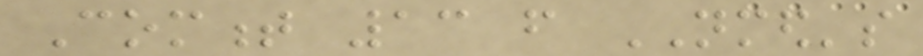Comment 13 from NMED's
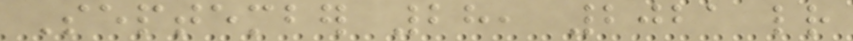September 28, 2021 letter
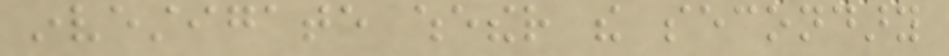investigate whether the secondary
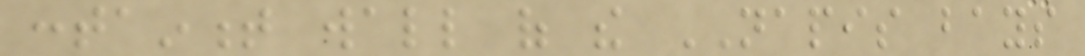containment wall of the NAPIS bays
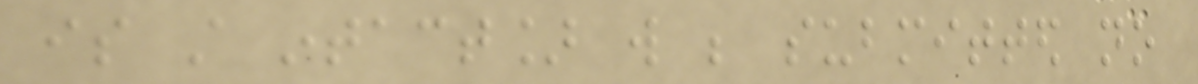is still intact] will be submitted no
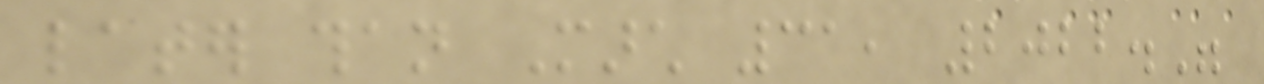later than March 31, 2022."
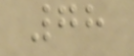78
